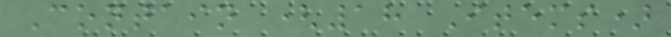Contain (18 Items)
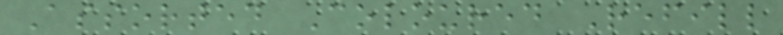Assorted Coloured Refill
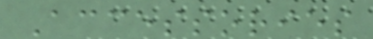Accessories
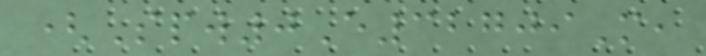(Spw0E32709M,
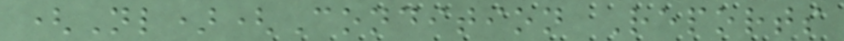(Nl)(Condition Reports
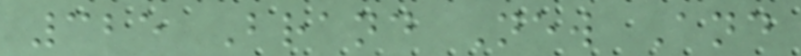325 Brand New And
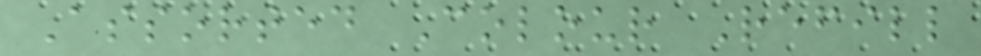Assorted Colour Refill
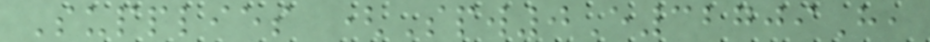Supplies (Spw0E32709H,
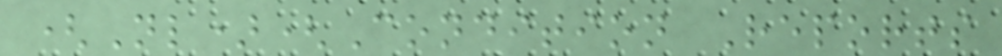(Nl)(Condition Reports
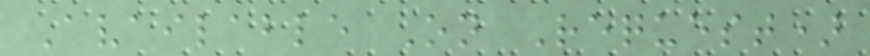Available On Request)
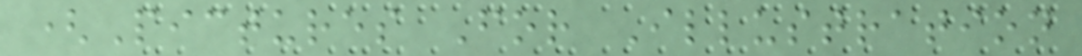(Pictures For Illustration
